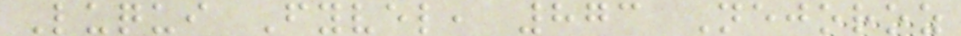Luqui Fyvel, 873 Nejoroz
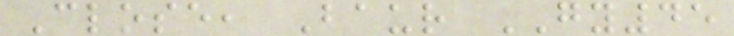Close, Baur GY45
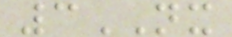3NX
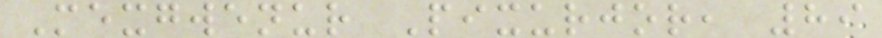Mexgwenur Pixurjor, 89
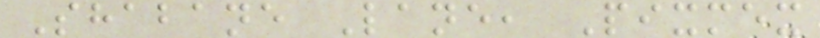Shabane Lane, Pixmex
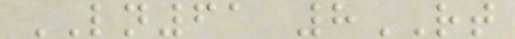LN61 8RT
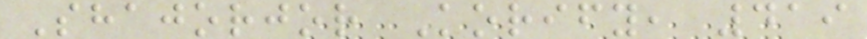Shajorjor Korify, 419
